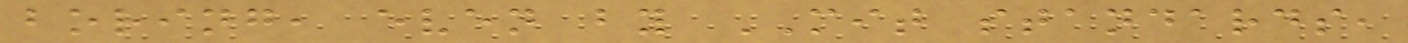boring, even by MIT standards,
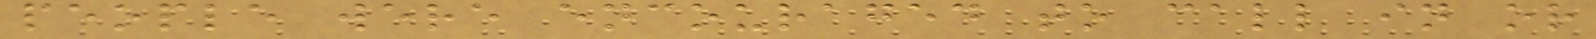people were encouraged to call in or
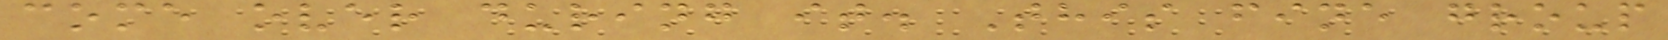come over during it. This fine group
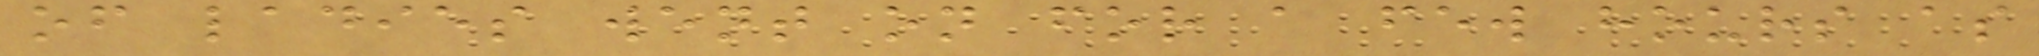of ladies went on for a few hours as
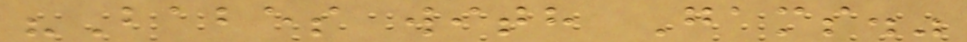"Babes with Gams."
